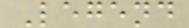Legend
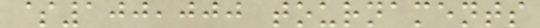$100,000 tournaments
